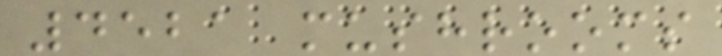4521 mushrooms
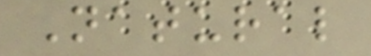Natural
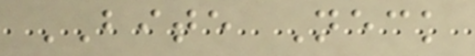BITE Neck
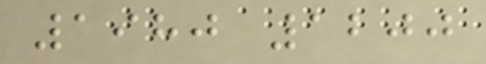1980 1200
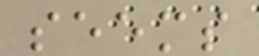seems
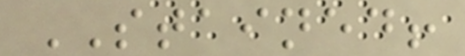STAINED!
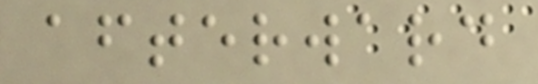afterward
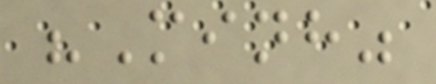"Minh"
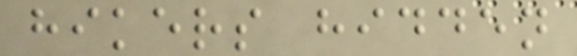hikers hidden
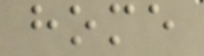home
